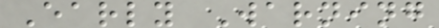Early Warning
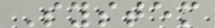System
